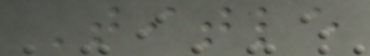Title
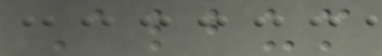Album
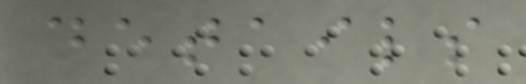details
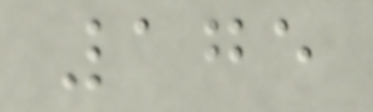175
